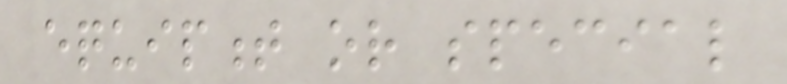equipment or special
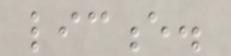licence.
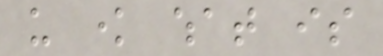us know what is
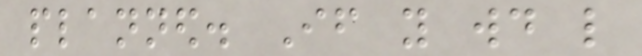planned. If you would like
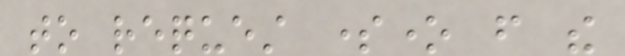to request someone from the
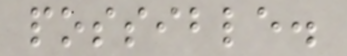possible.
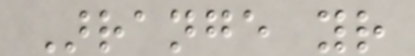Arrange your
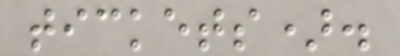tickets).
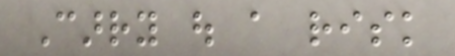Carry out a risk
